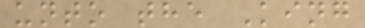unto the King
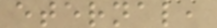eternal,
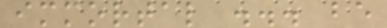immortal ... be
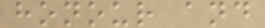honour and
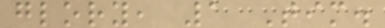glory, 1 Tim.
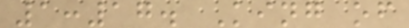1:17. King of
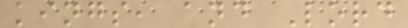kings, and Lord
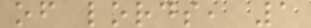of lords, 1
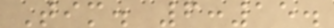Tim. 6:15.
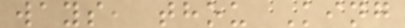ways, thou King
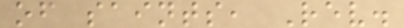of saints, Rev.
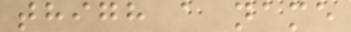thigh a name
